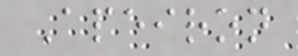Apeiron
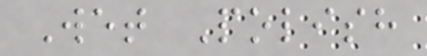Wet Polish
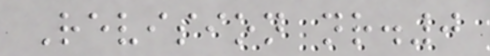Revision nr.0
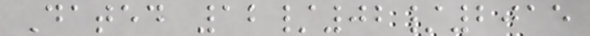Dated 12/02/2015
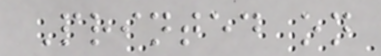Printed on
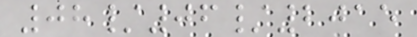08/06/2015
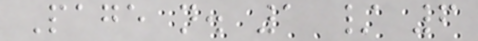Page n. 1 / 6
